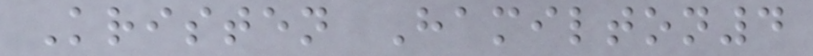Kristen Hamilton4
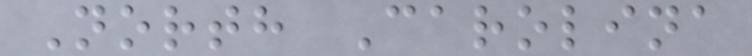North Carolina
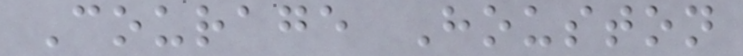Courage Houston
